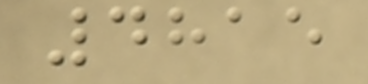4815
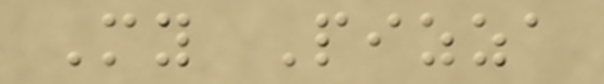My Pizza
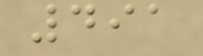491
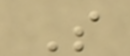S
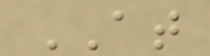AT
